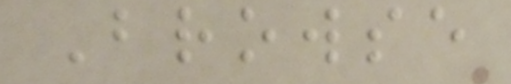Browse
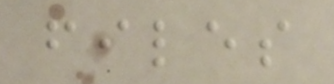files
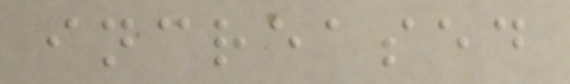increased
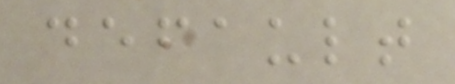default
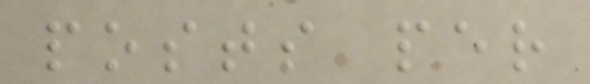posts per
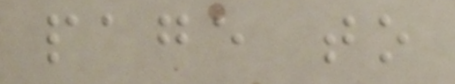page to
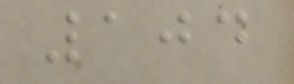104
